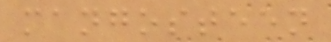mangosteen
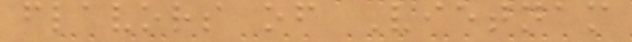flavors of Vietnam
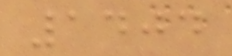1404
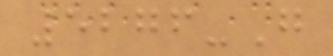5276-G
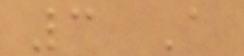3 A
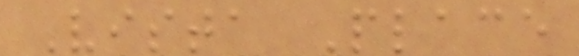Vista Place
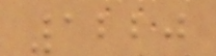1220
